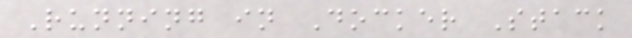Running in Docker Stack
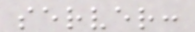server:
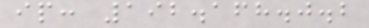ip: 192.168.0.2
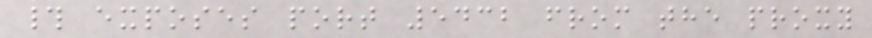# exposes port 5432 from the proxy
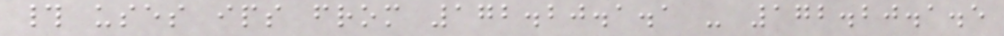# uses ips from 172.20.1.1 - 172.20.1.5
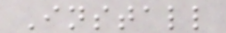Install
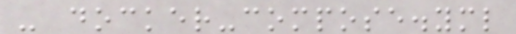- docker-compose.yml
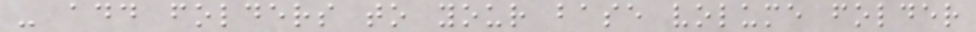- add folders to your base volume folder
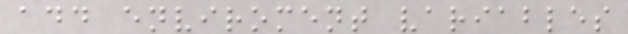add enviroment variables
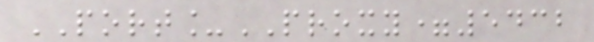PORT_PROXY=5432
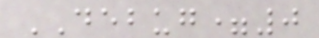DEBUG=0
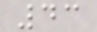43
